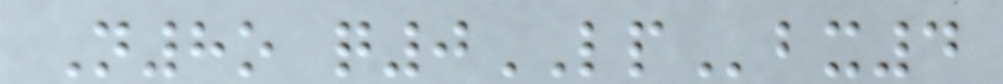N8o q0LPbx4
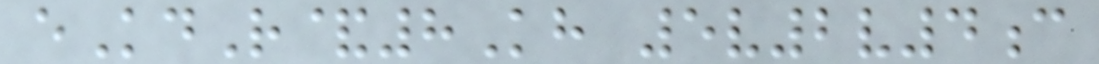eKdR&8Kh 5v2v4c
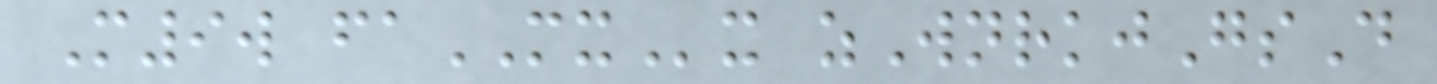M9w faMXx zWnrkjGsD
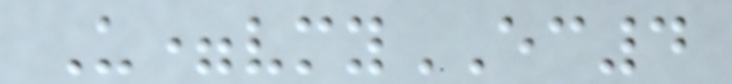U=vmyEC4
